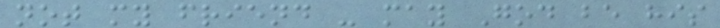not my friend - may God be his
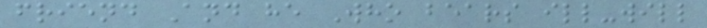friend And he Who bears ill-will
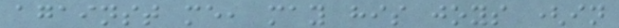against me, may his joys (in
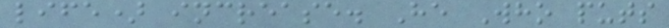life) increase. He Who puts
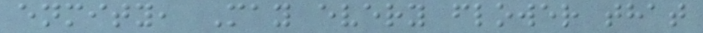enmity, May every flower that
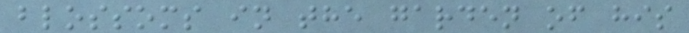blossoms in the garden of his
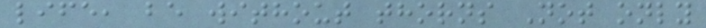life, be without thorns Not only
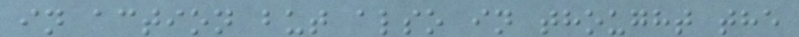in action but also in thought the
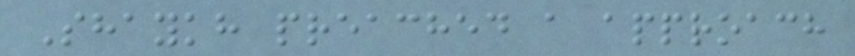Shaykh preached a approach
